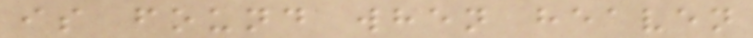is found when heaven
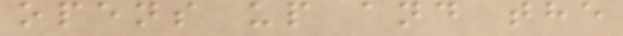opens up and the
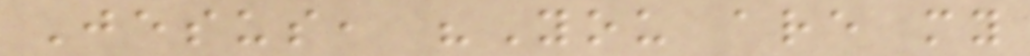Jesus, "You are my
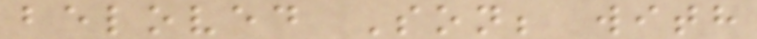beloved Son; with
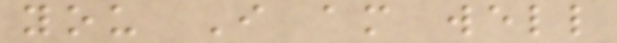you I am well
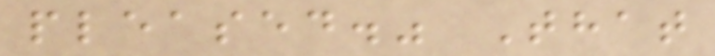pleased." That
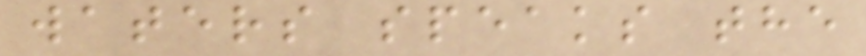waters speaks the
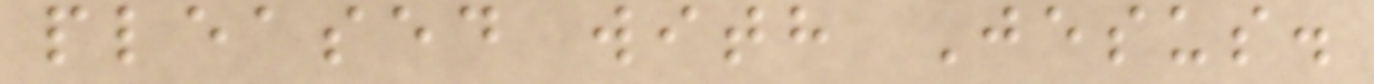pleased with Jesus.
